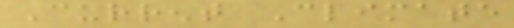Current Climate
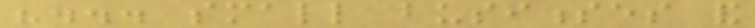"... small businesses and
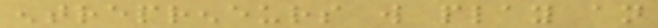entrepreneurs will play an
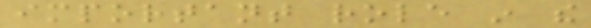important role in the
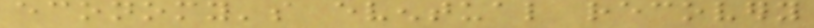economy's eventual recovery
